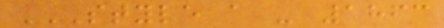STYLE A - 1863
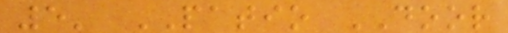5' PATIO DOOR
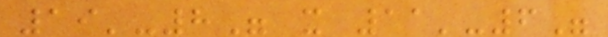19'-8" x 11'-6"
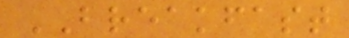BREAKFAST
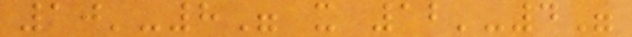10'-8" x 12'-4"
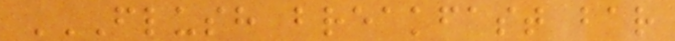FLUSH BREAKFAST BAR
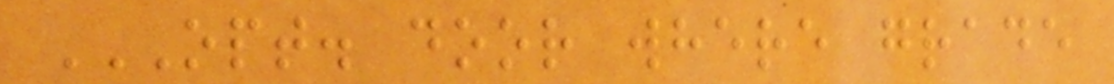OPT. DOOR WHERE GRADE
